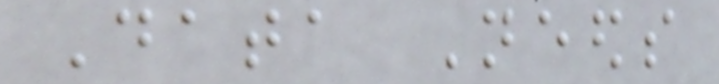Data Needs
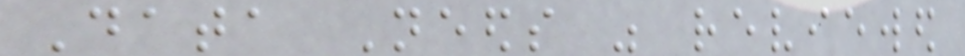Data Needs was reviewed
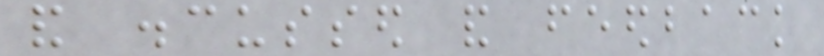and discussed and feedback
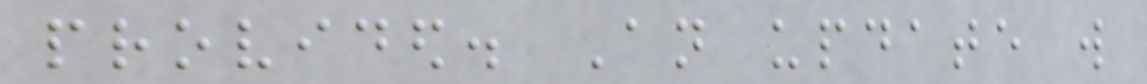provided. An update will
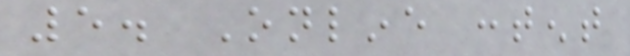5. Online content
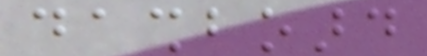dashboard
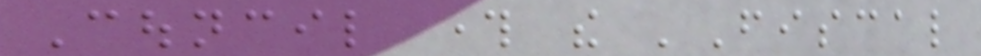Council through the 'Fiscal
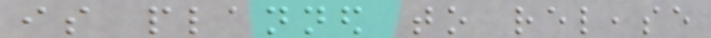is planned to release
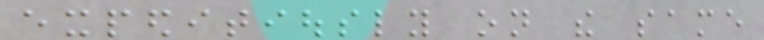expeditiously on the same
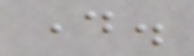day.
